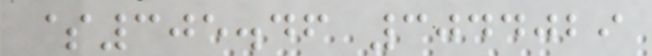$305.46 3044029
